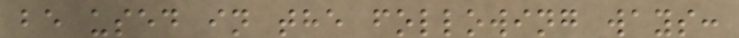be used in the following ways:
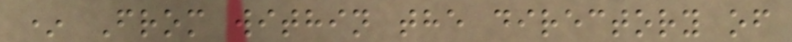* From within the directory of
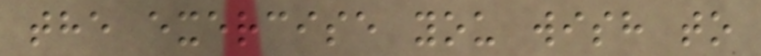the exercise you wish to
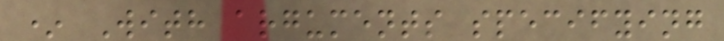* With arguments specifying
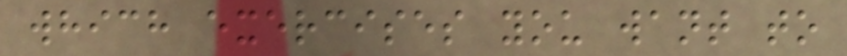which exercises you want to
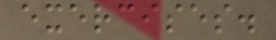exercises.
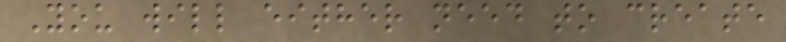You will either need to create
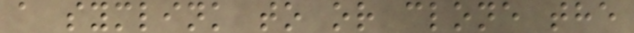a symlink to or clone the
